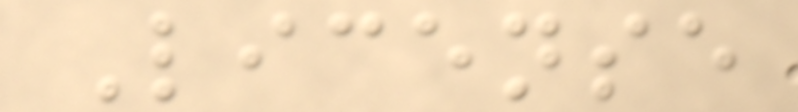License
